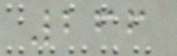266
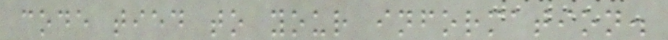code tied to your information.
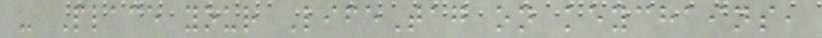- Place your LifeTag on keychains,
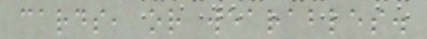cards, or wearables.
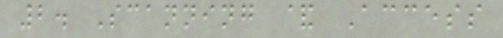2. Scanning & Access
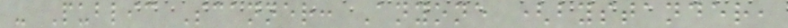- Public Scanner: Anyone (bystander,
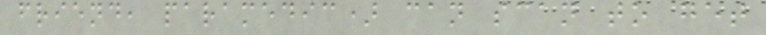friend, paramedic) can scan to get
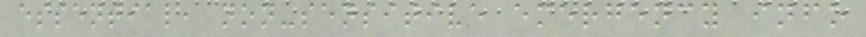essential, non-sensitive emergency info
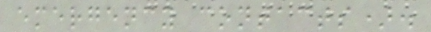emergency contacts).
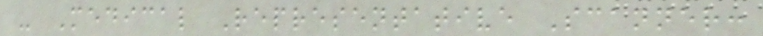- Medical Representative Scanner:
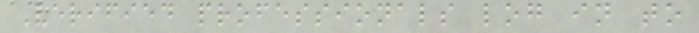Verified professionals log in to
